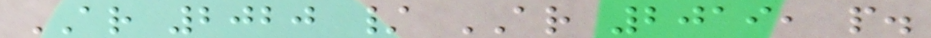AR 2020 / AR 2019, p.
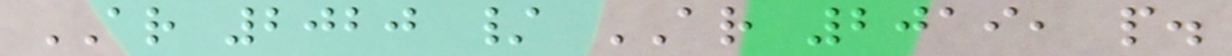AR 2020 / AR 2019, p.
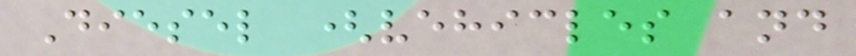Diesel (vehicles and
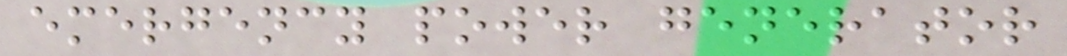emergency power generator
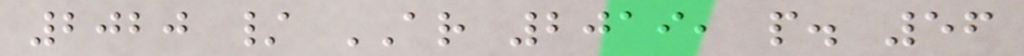2020 / AR 2019, p. 56
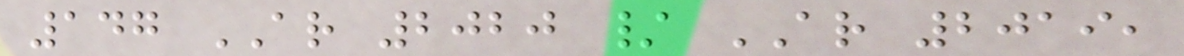147 AR 2020 / AR 2019,
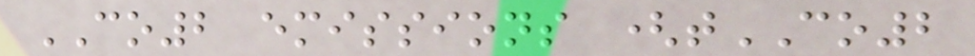CO2 emissions (tCO2
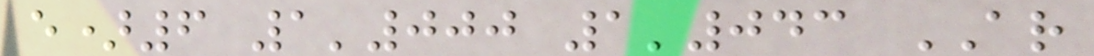e)6 1'000 1'043 AR
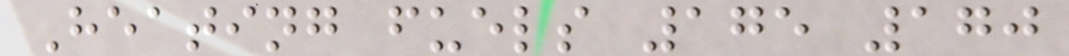Heating fuels 175 170
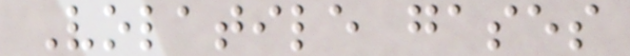Volatile gases
